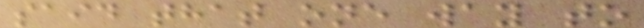said that one way to
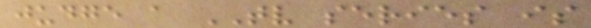judge a TV series is
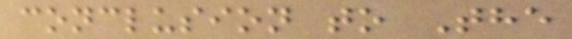conclusion to The
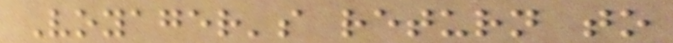Voyager's return to
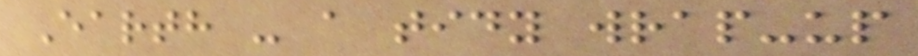Earth - a tidy wrap-up
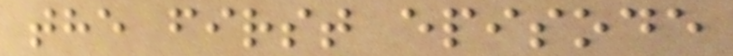the first episode
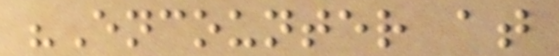"Encounter at
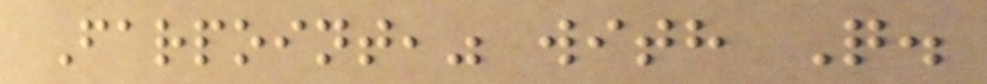Farpoint," with Q.
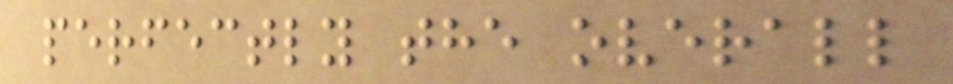perfectly the overall
